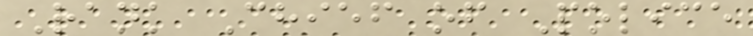Rank Chief of Police
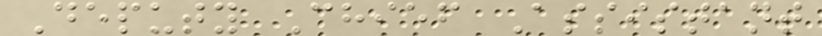Deputy Chief Assistant
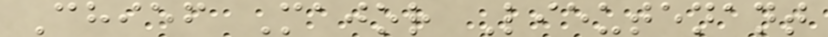Chief Major Lieutenant
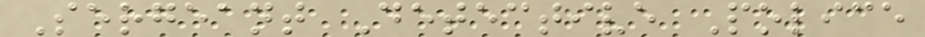Sergeant Detective Police
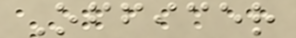Officer
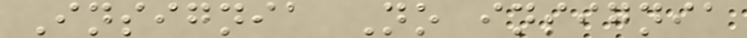Insignia No insignia
